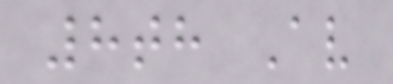8th Av
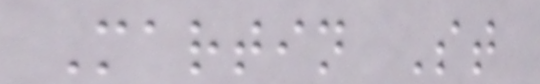Martin St
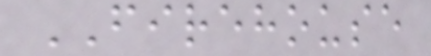FIREHOUSE
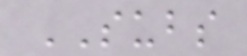SUBS
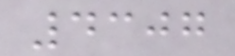4307
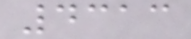4313
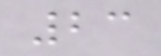23
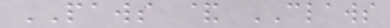PAWS & CLAWS
